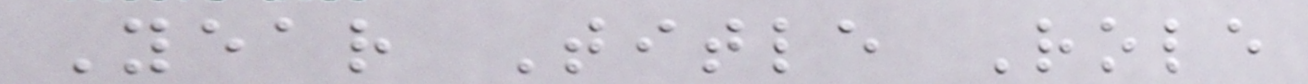Year Title Role
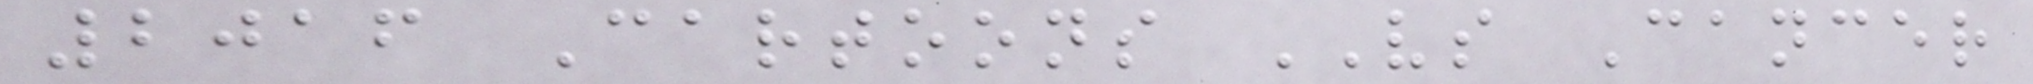2016 Cartoons VS Cancer
